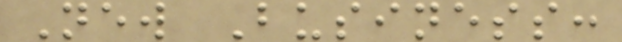New Business:
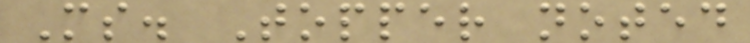Ms. Topper noted
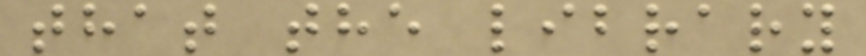that the library
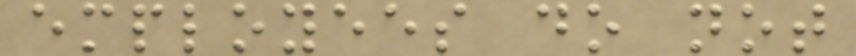employees do not
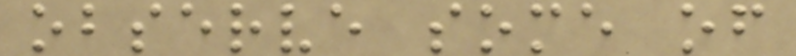observe some of
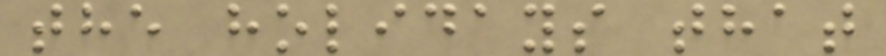the holidays that
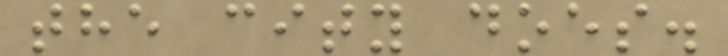the city does.
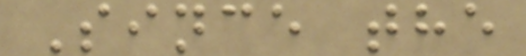Since the
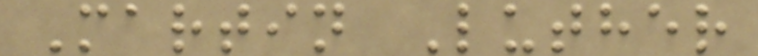Martin Luther
